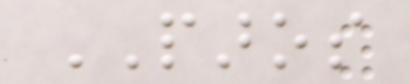PAROS
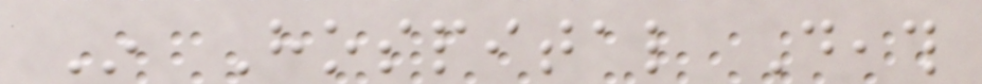In Hospital Death
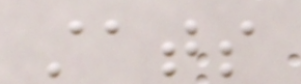stats
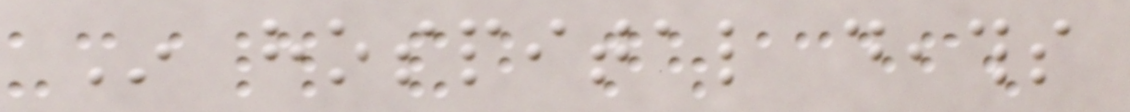In hospital deaths
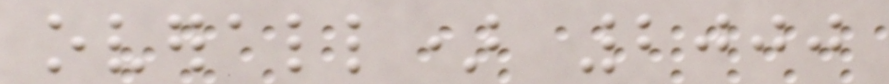overall) 2000
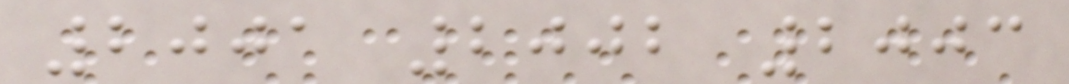2001 2002 2003
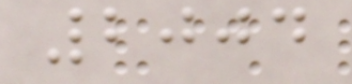2004
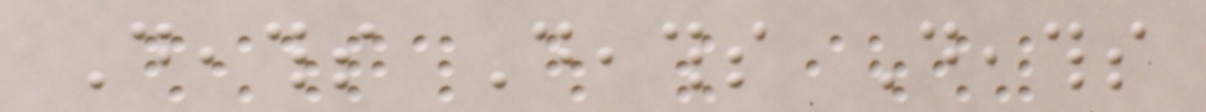Deaths Deaths Deaths
